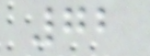72
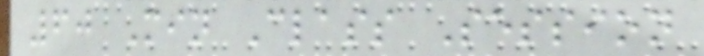60 Min Class Session
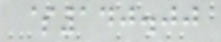$140.00
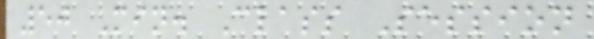50 Min. Class Session
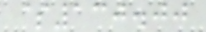$130.00
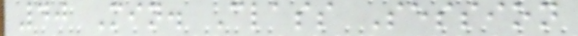40 Min. Class Session
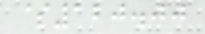$120.00
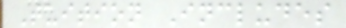Tuition Includes
